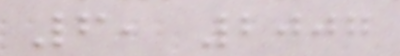6, 2007
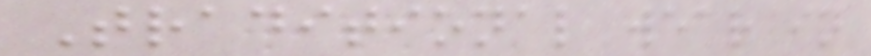Traditional wear in
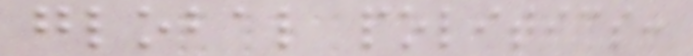global politics:
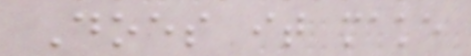Does it make
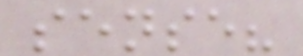sense?
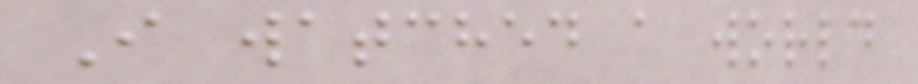I watched a world
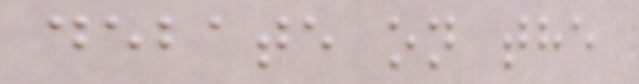debate on the
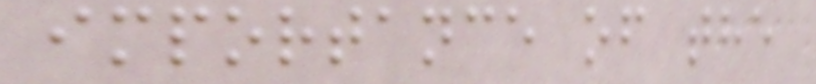importance of the
